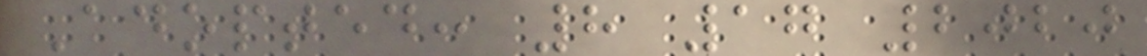Adopted: 8 17 2020
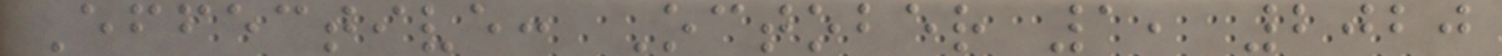Effective: October 1, 2020
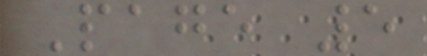Page 5
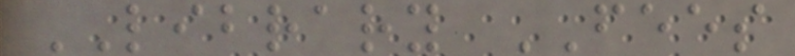LIBRARY FEES
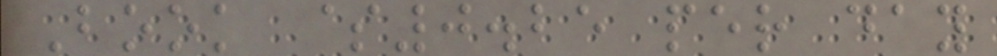Book $0.25 per day
